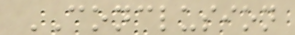CONCLUSION
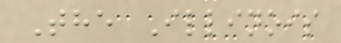The Illinois
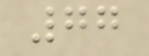77
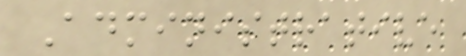Administrative
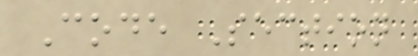Code Section
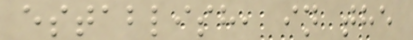establish, in the
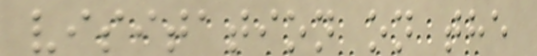visitation on the
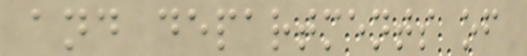and departments of
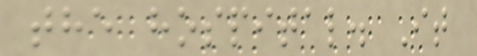the hospital. It
